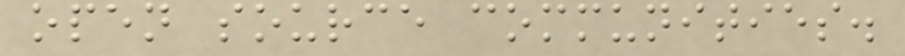open source communities.
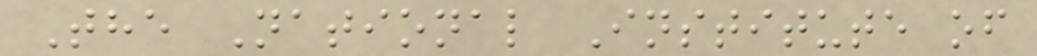The National Institute of
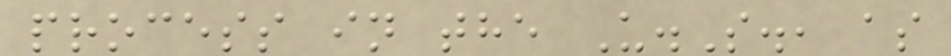process in the U.S., as
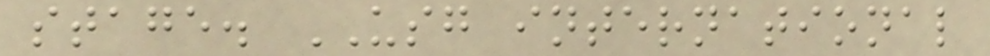stage. USG international
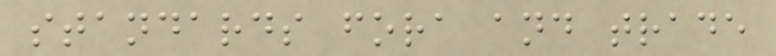standards fora and trade
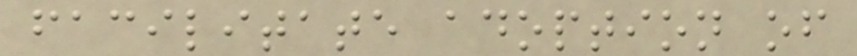facilitate adoption of
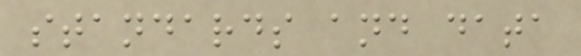standards and data
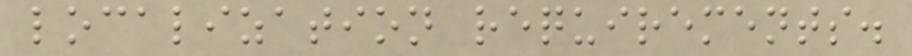localization requirements.
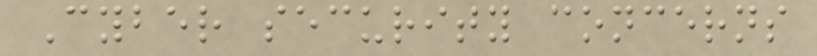Cyber security concerns
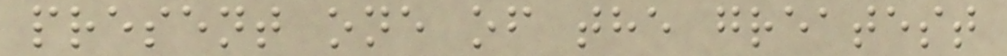present one of the greatest
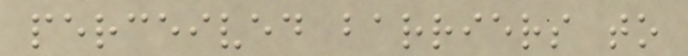perceived barriers to
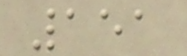151
